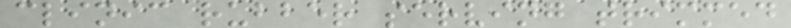clinic rubber serving trimmed
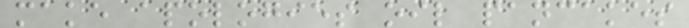make apologies oil pancakes
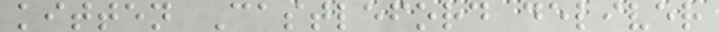kitten Castleford deliver
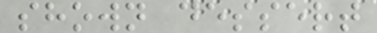shown dessert
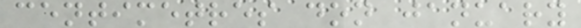centimetres don january
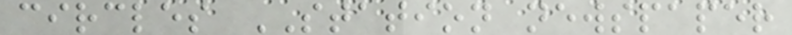circles STATION newspaper
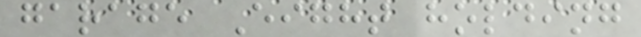garage Eight holding
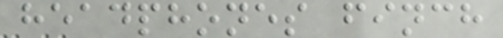headphones finch
